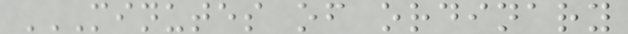MINUTES OF ORDINARY
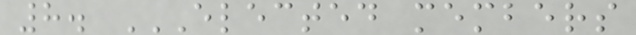8. ELECTED MEMBERS
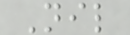Nil
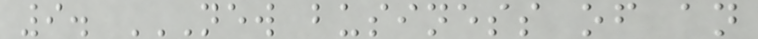9. NEW BUSINESS OF AN
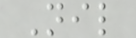Nil
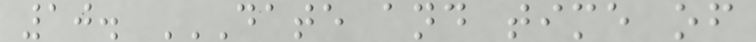10. DATE AND TIME OF
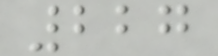227
